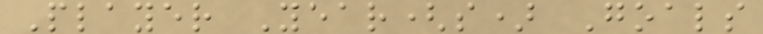Player Year(s) Goals
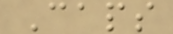Caps
